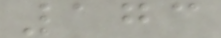173
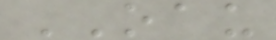OAU
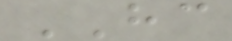HC
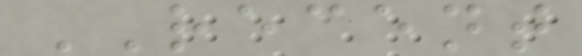RECENT
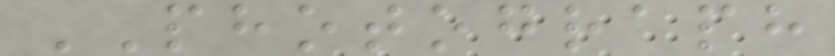PHOTOGRAPH
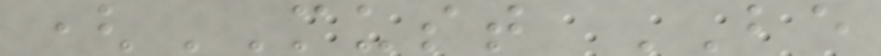(MUST BE
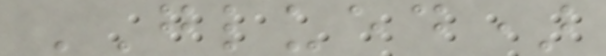GLUED)
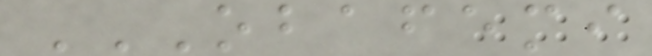OBAFEMI
